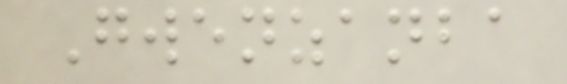Gwenzanba
